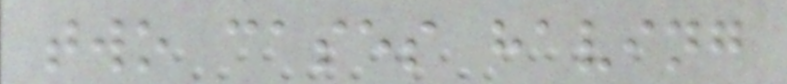two cases having
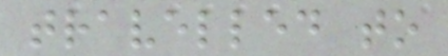travelled to
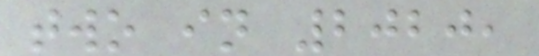two in 2020,
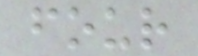four
